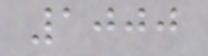1000
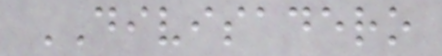DIVISADERO
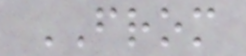FROM
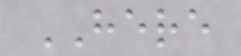HERE
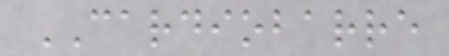CARDIOBARRE
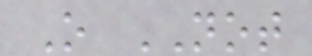O NOT
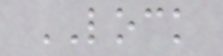LOCK
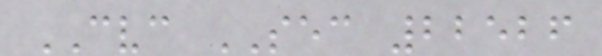CVC SEC 22526
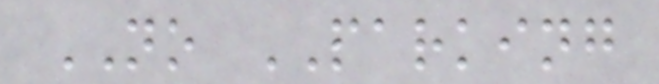NO PARKING
